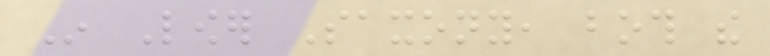In Lower Saxony, both the
